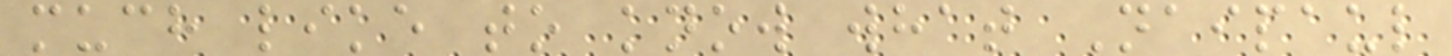much like to know what Naipaul
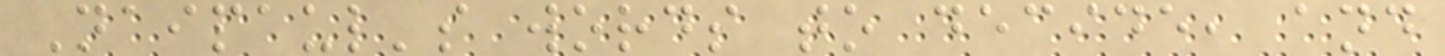Naipaul's words to decide, and
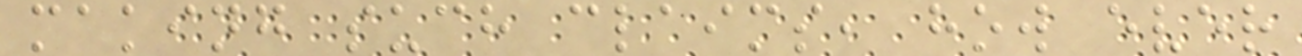making such claims, how ever
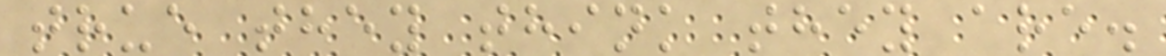true they think they are.
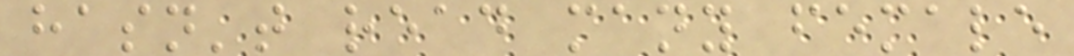hasn't read many female
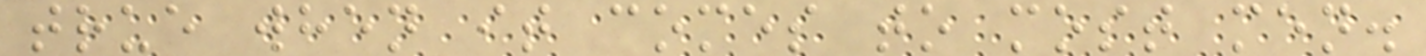true when it comes to most men.
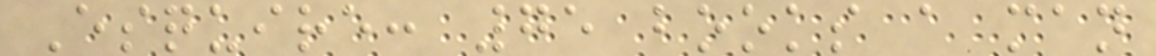Esquire: 75 books a man
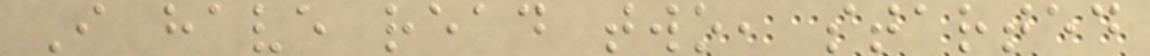I have read two, started
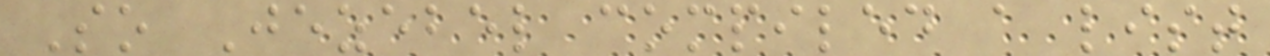So Jezebel compiled a list
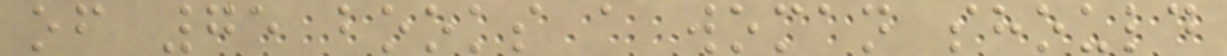of 75 books a woman should
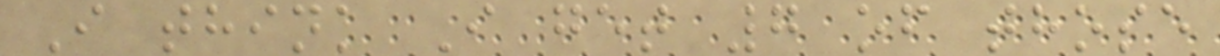I think I get 7 of those
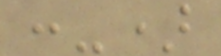:-)
